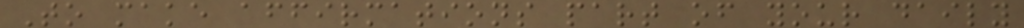To make affirmations part of your daily
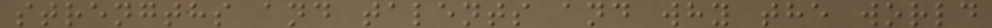strengths and talents and why the world
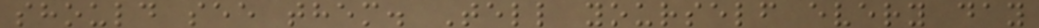should see them. Tell yourself every day
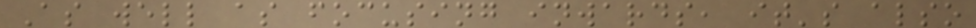As well as focusing inwards, it's also
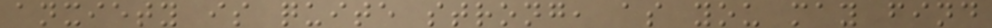anxiety is quite strong, as you may find
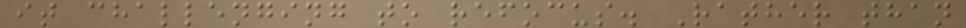it challenging to refocus. Rather than
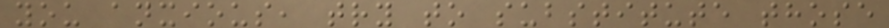you anxious, try to substitute those
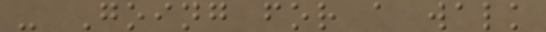- Going for a walk
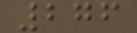276
